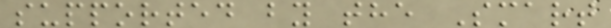supported by the Smart
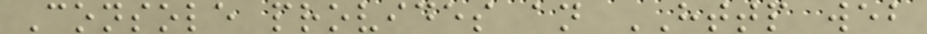Console provides an HTTP web
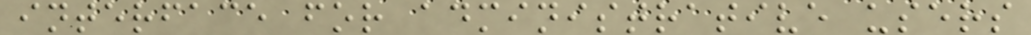interface for administrative users
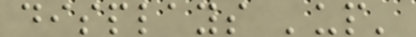displays 'up'
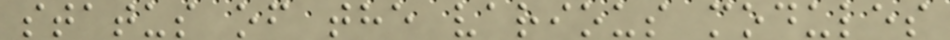status of the various modules
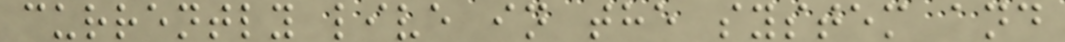currently live in the system and
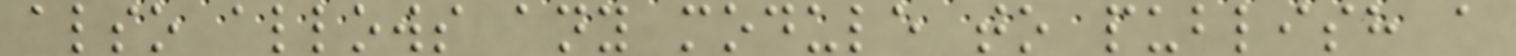also allows any module to publish a
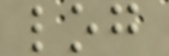log
